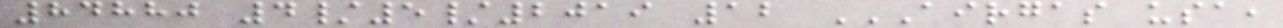84880 4/5/2019 12 AIRGAS USA,
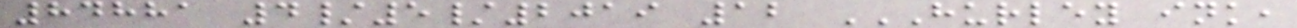84881 4/5/2019 12 HURLEY INK,
